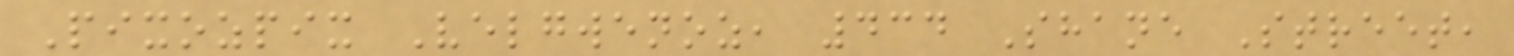Pixozpix Velgwenoz, 434 Shane Street,
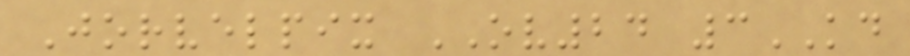Jorvelpix OV24 3KD
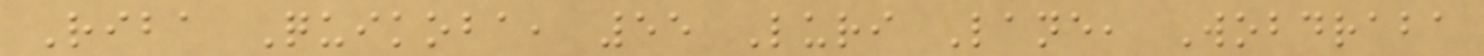Riba Quikoba, 55 Luri Lane, Wobdraba
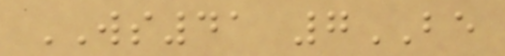WS41 7BE
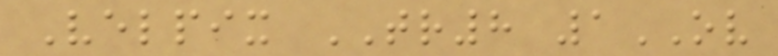Velpix TR8 1OV
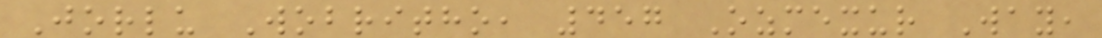Jorlu Wobritho, 457 Ozmexur Way,
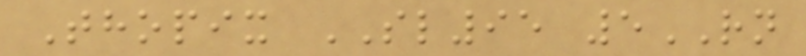Thopix SL95 5RN
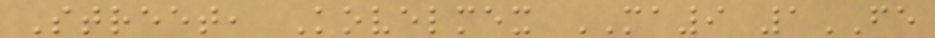Street, Kovelmex MA9 1FE
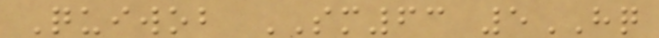Quiwob SM63 5HQ
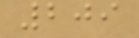209
